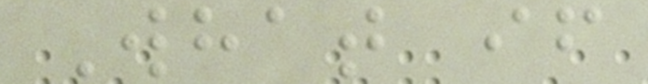What if
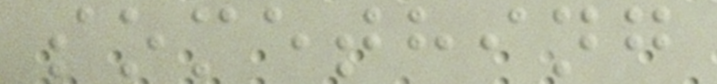something
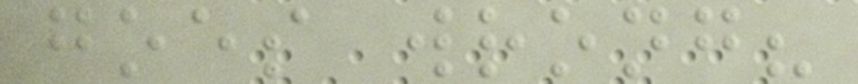goes wrong?
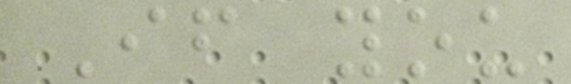If you
